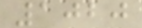1020
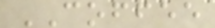COFFEE
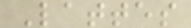Lattes
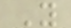Y
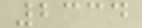2334
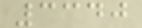3340
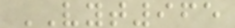VYT965
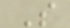S
